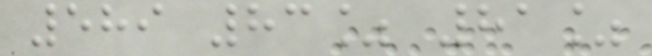589 83% 81%
